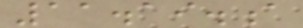11.19.a
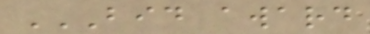BID AWARD
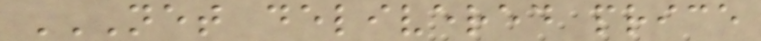NET DELIVERED PRICE
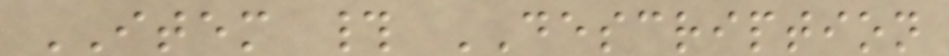ITEM # DESCRIPTION
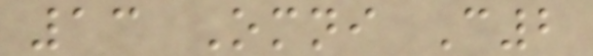13 Omni C2
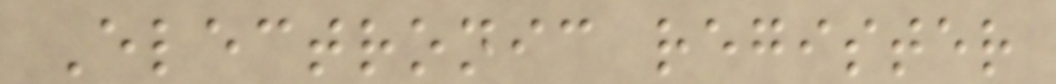Electronic register
